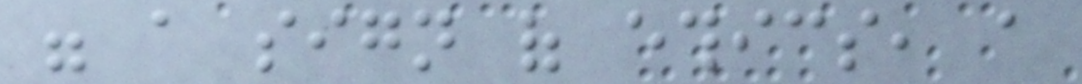were a sign of ethics, a
